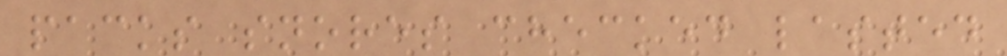packs snores checked lasted
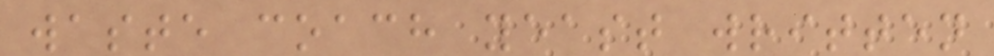waste coach yeast written
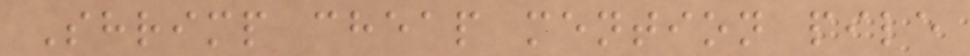Shrimp cheap mention pile
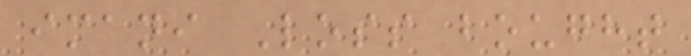imani Loss bought
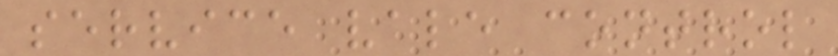service vale control
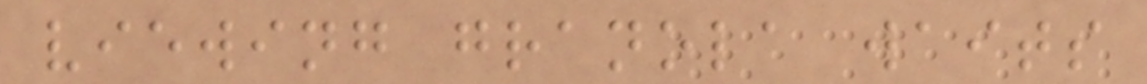viewing granola waits
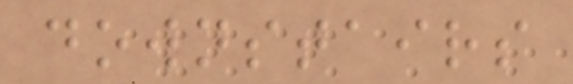downstairs
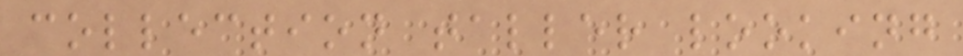collection taller looking
